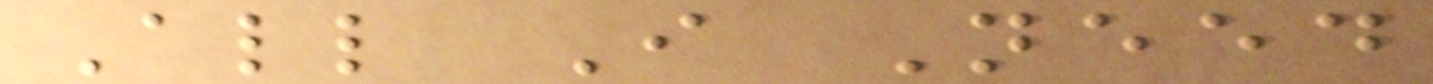All I Need
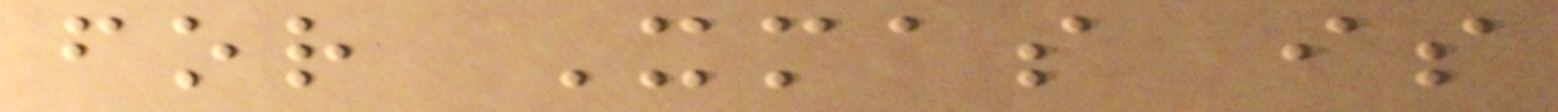for Xmas is
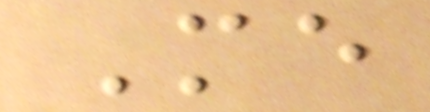Me
